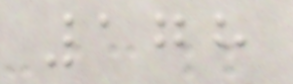178
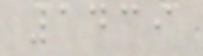1439
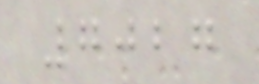7027
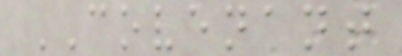COVENANT
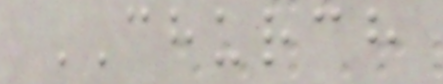CHURCH
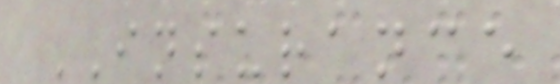INSURANCE
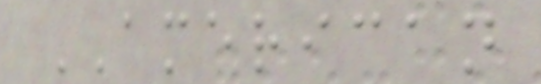AMERICAN
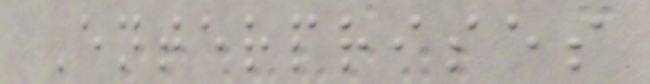Enterprises
